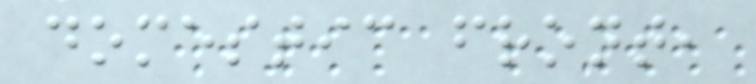domestic front,
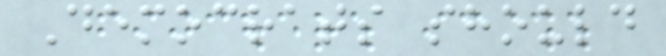Democrats should
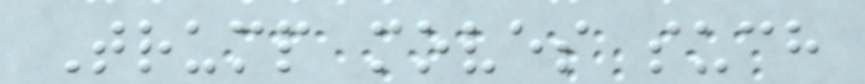Trump moves such
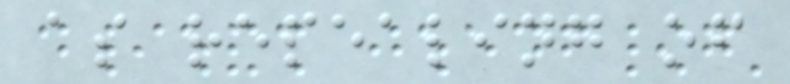as repealing of
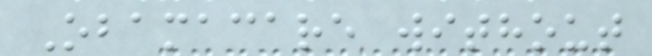Obamacare without
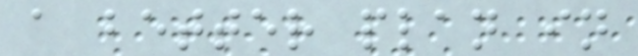a better plan in
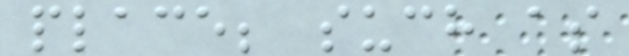place; such as
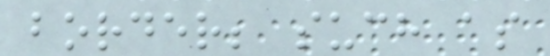border; such as
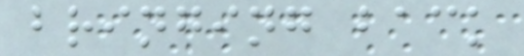bringing back
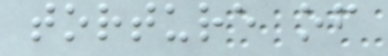torture of
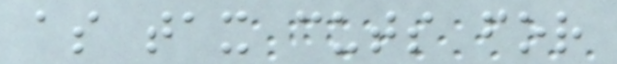as tax cuts for
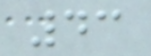43
